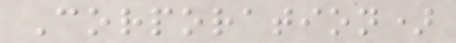Corporation)
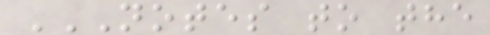NOTES TO THE
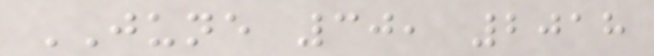JUNE 30, 2018
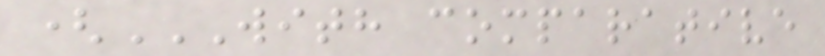(WITH COMPARATIVE
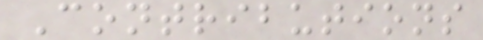Contributions
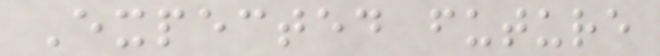Expected future
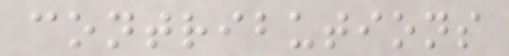contributions
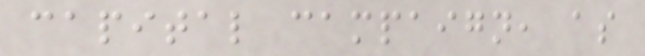capital campaign, as
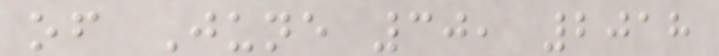of June 30, 2018
